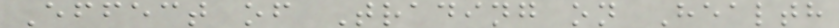Effect of Trading on Health
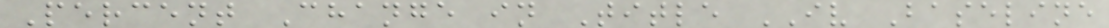Percent Change in Title IV Baseline
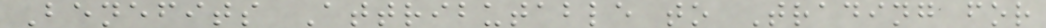Benefits Attributable to Trading for
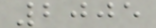2005
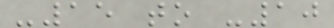-15 to -10
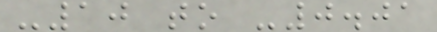-10 to -0.01
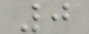0
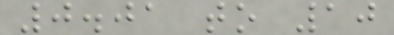0.01 to 10
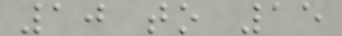10 to 15
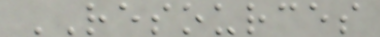RESOURCES
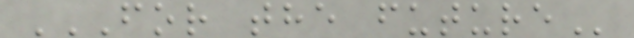FOR THE FUTURE
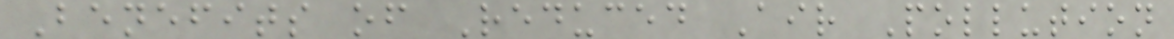Benefits of Reduced Air Pollution
